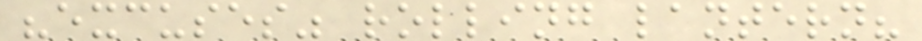"excuses" rolling lantern?
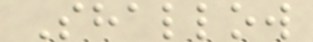Shallow
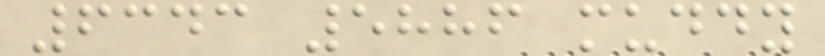6343 5886 muddy
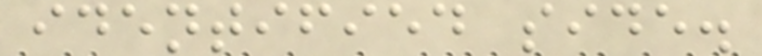identified side.
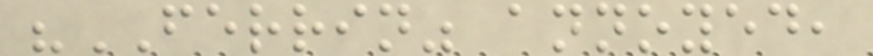"FERRIN" annoyed,
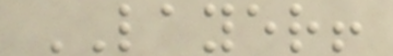LAYER!
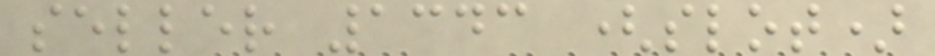seller 1343 (slot)
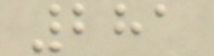281
